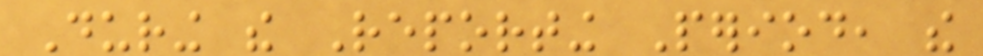During the Reporting Period, the
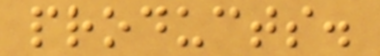products.
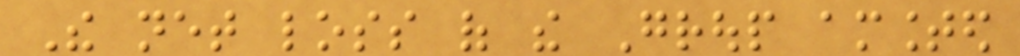The net loss of the Group amounted
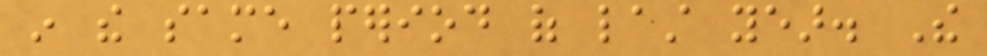in the same period of last year. The
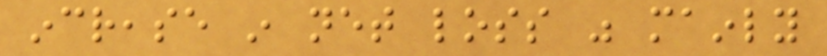increase in net loss was mainly
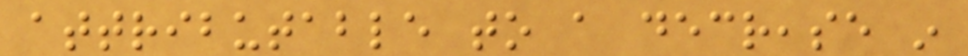attributable to a decrease in
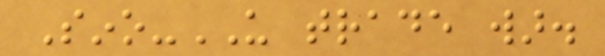Sino-US trade war.
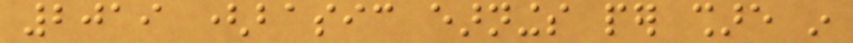2019 (basic earnings per share in
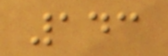143
